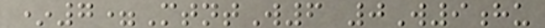*7=MtntW6 0W9hu
